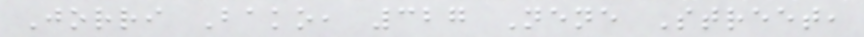Jorri Bako, 327 Nene Street,
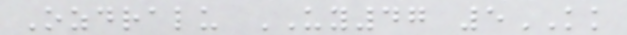Ozdralu UY47 5KK
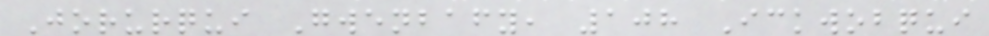Jorurqui Gwenbafy, 108 Ickwobqui
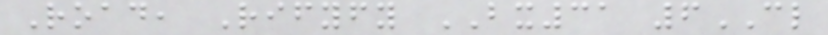Road, Rifyfy BX31 6CL
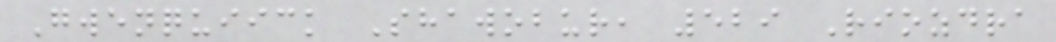Gwenquiick Shawobur, 529 Riozdra
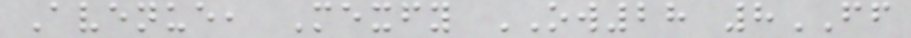Avenue, Mexfy OW28 8FF
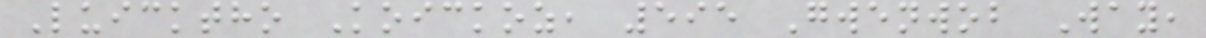Luicktho Koickoz, 595 Gwenwob Way,
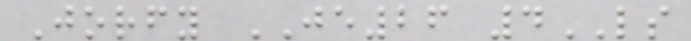Jorfy JE26 4LS
